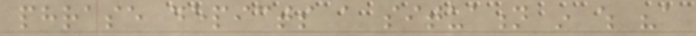phrase depicts a situation in which "a
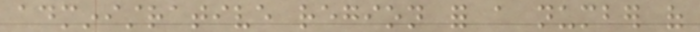administrative region for a number of
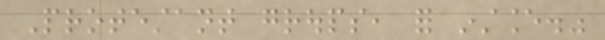Protestant groups, for instance."
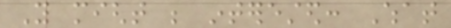You might be interested: What
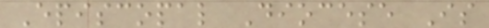Episcopal Diocese Is
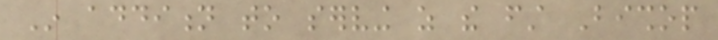In addition to serving as the first Bishop
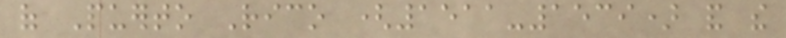of Puerto Rico (1511-1539) and the
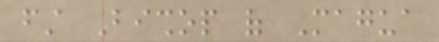first Bishop of Magua
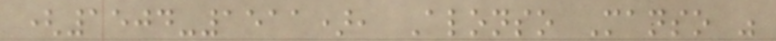(1504-1511), Alonso Manso was
